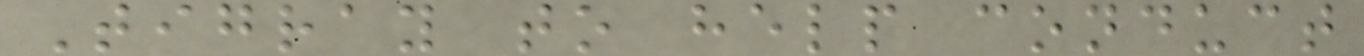Tigray to help conduct
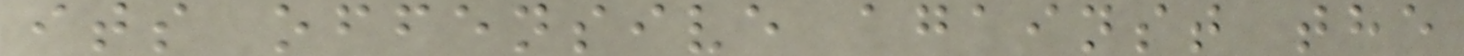its offensive against the
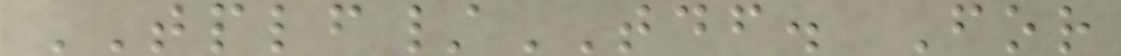TPLF/TDF. For
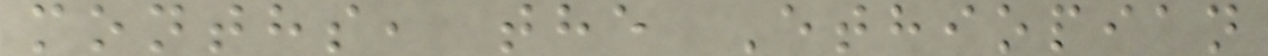months, the Ethiopian
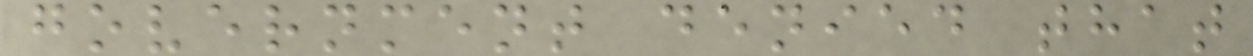government denied that
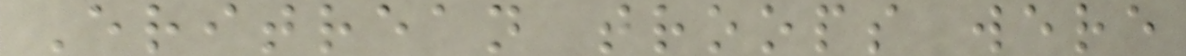Eritrean troops were
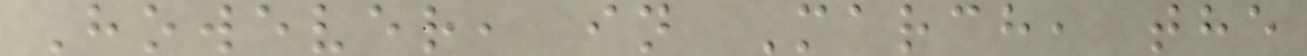However, in March, the
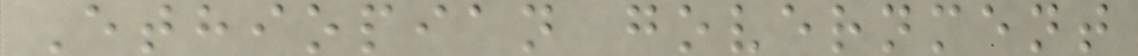Ethiopian government
